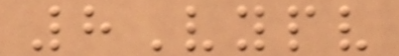8Vypv
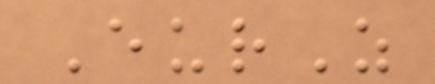EurZ
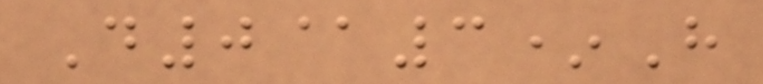D0@3*H
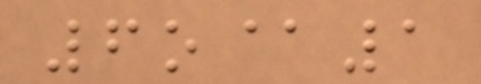6o@1
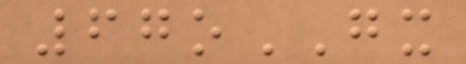67oGX
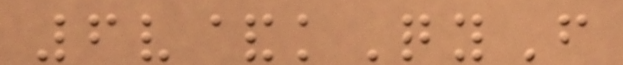6v&kQyF
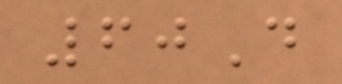60D
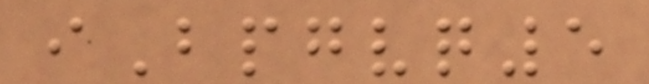iBpgvq5
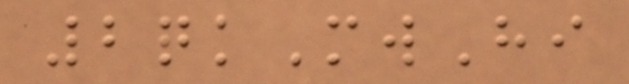2qkMwHi
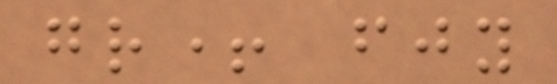gr+ fjy
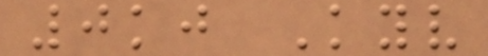0kj Kyv
